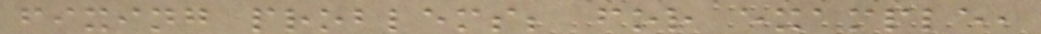fixing problems; for example,
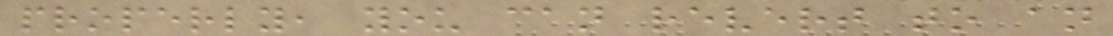properly, you can revert to an
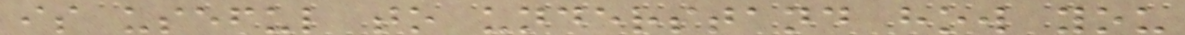is useful to understand how you
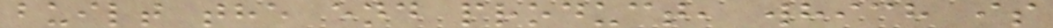built the end product, which is
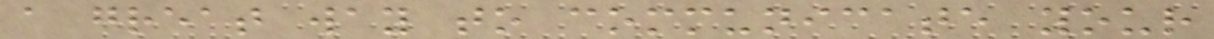a great way to communicate your
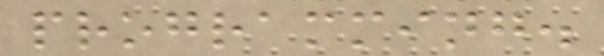programming.
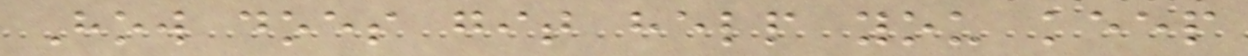How does git help you keep
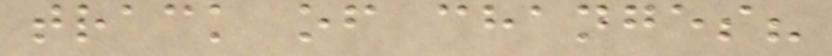track of changes?
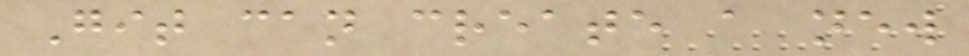Git can create a new
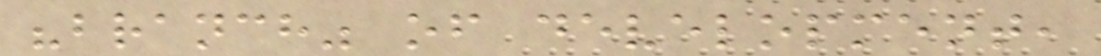"branch" of development,
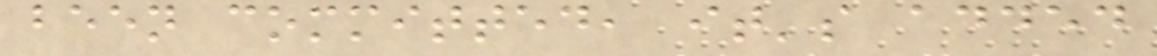been committed, it's added
